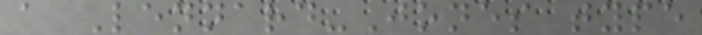a Lennard-Jones type
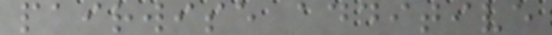pairwise additive
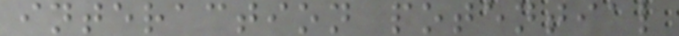interaction potential
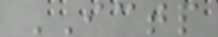ICTP
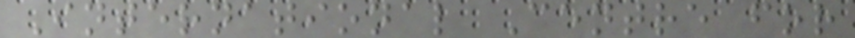International Centre for
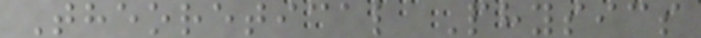Theoretical Physics
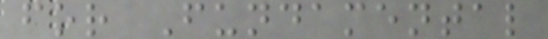for Fundamental
